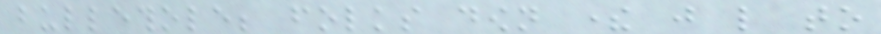bullethole; folks down there just like to
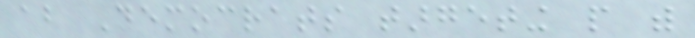about Democrats targeting people with
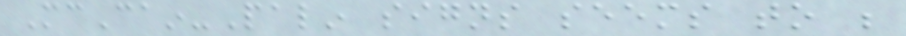McCain-Palin signs seems to be
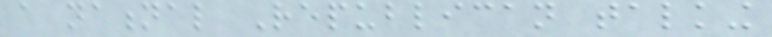a national Republican talking
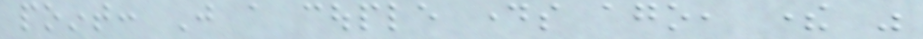point: Just a couple days ago, there was
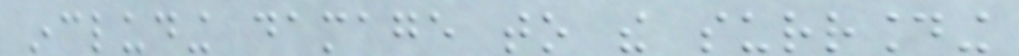including damage to the surrounding
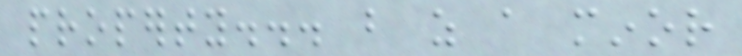property... but as a minor
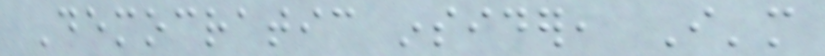Democratic insider, I'm
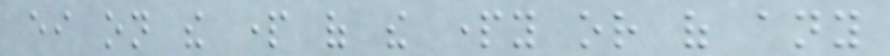either on the part of the party or of any
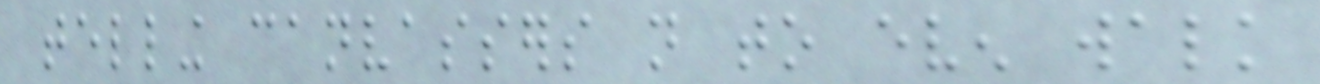telling canvassers not to even walk
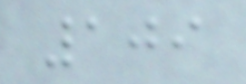109
